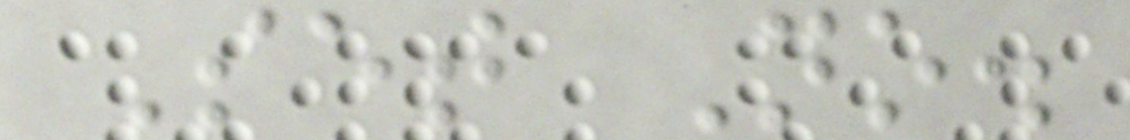Set No.
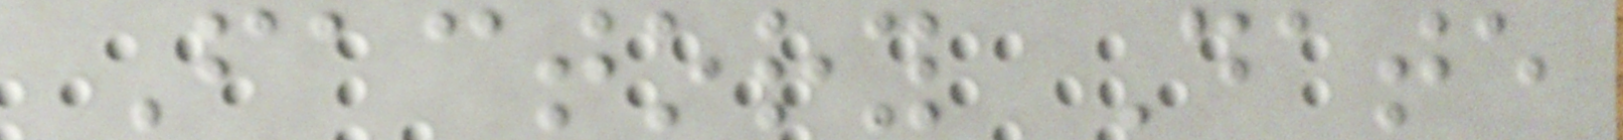Factory Date
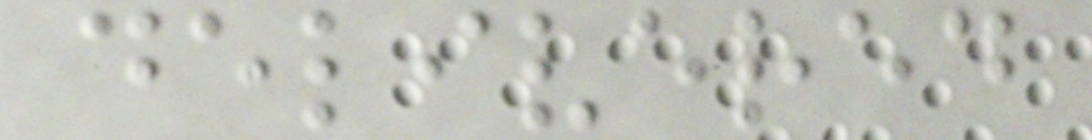delivered
